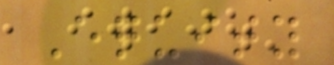Equity
